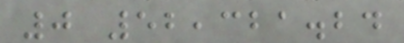0 52,321.24
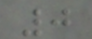0
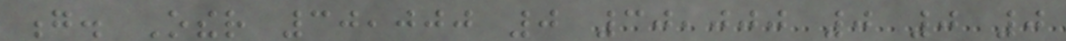g. Other 30,000 0 30,000 0 0 0
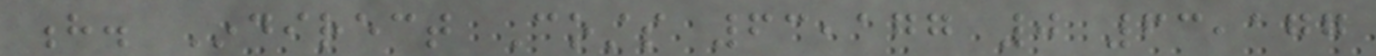h. Indirect Costs 63,177 0 63,177
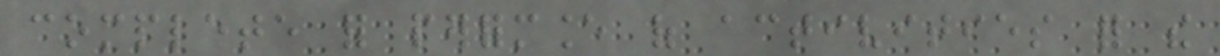complete for performance of activities for the
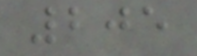205
